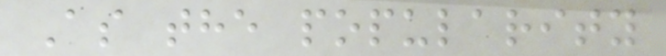As the popularity
